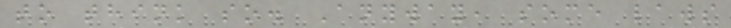to think so. Anyway, some laws
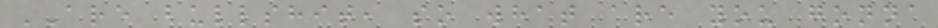ARE bullshit, so what are you gonna
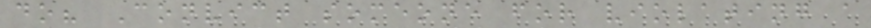do? Convict someone for violating a
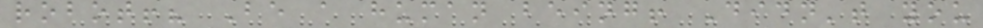robot!? Be a human being! Didn't you
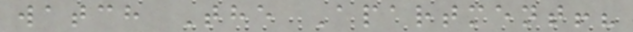watch The Apartment!?
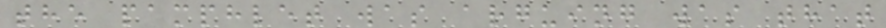the pamphlet was arguing was that
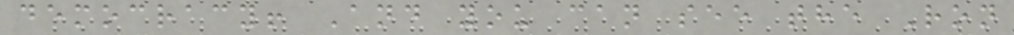democracy! And you can see the Ron
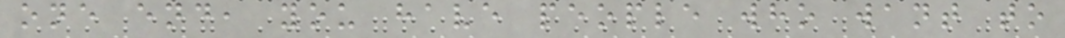one end, you have people who want to
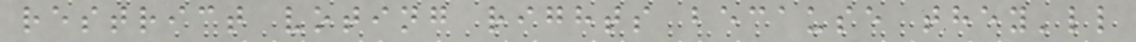restrict voting rights because they'll
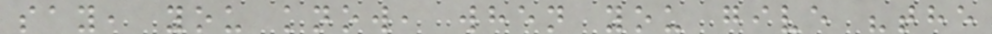say, you know, when you give "the
